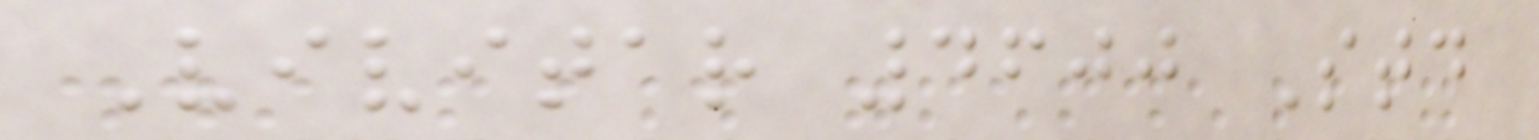Vivitar 4600 Std
